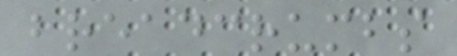breadcrumbs
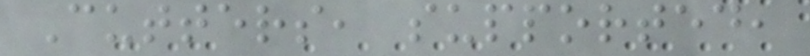Cutters, supported,
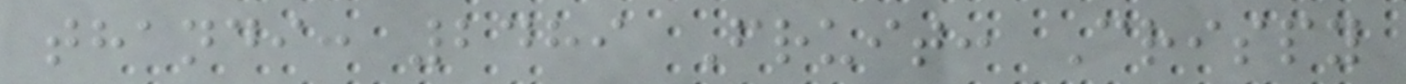thandi: 2489 Fruit: Crispy
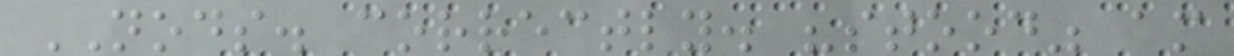NODS. correctly. "stood" am
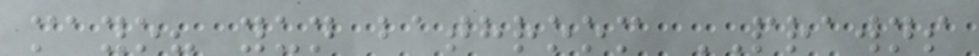mayo? yun bathroom PRAWNS
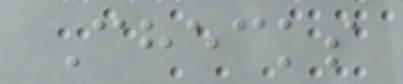Checks
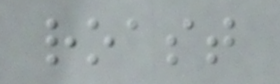roast
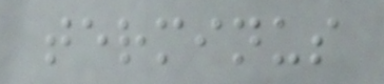terminus
